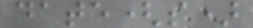date(s)
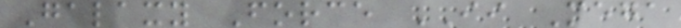Galaxy Force II Mega
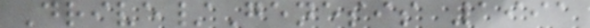Drive/Genesis 1991
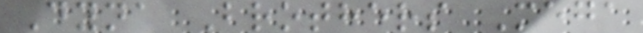Dyna Brothers Mega
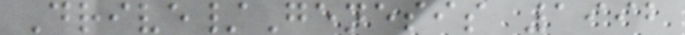Drive/Genesis 1992
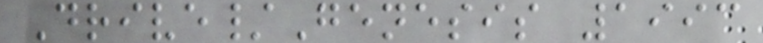Drive/Genesis 1993
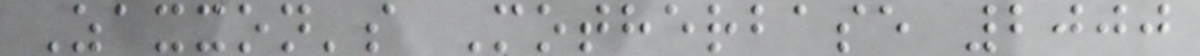Zaxxon's Motherbase 2000
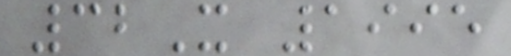32X 1995
